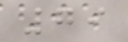79
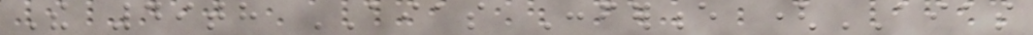The 49th AIAS Conference (AIAS
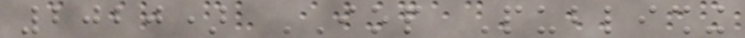2020) IOP Publishing
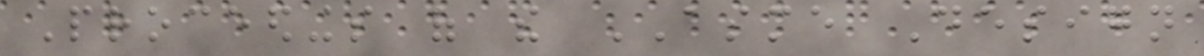Proceedings of the ASME Design
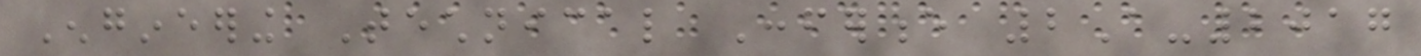Engineering Technical Conference 2A-2017
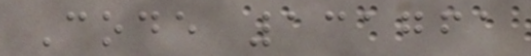Code 131761
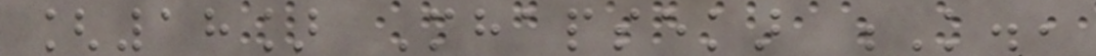[18] Mhapsekar K.,
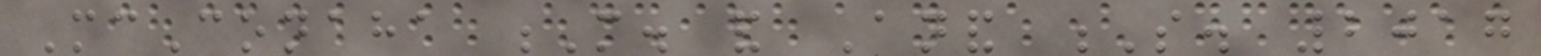McConaha M. and Anand S. 2017
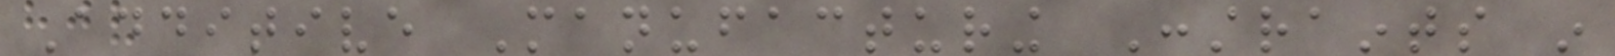Additive Manufacturing Constraints in
